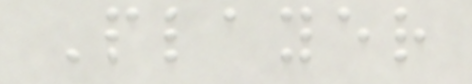Player
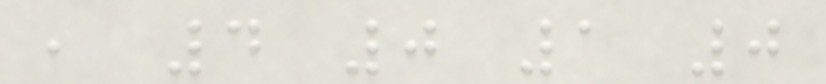, 4 0 1 0
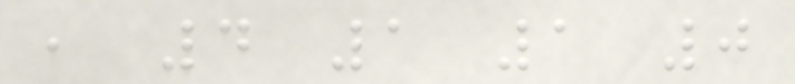, 4 1 1 0
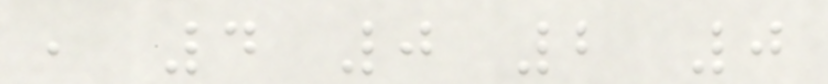, 4 0 2 0
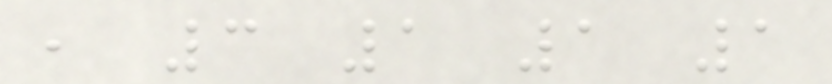, 3 1 1 1
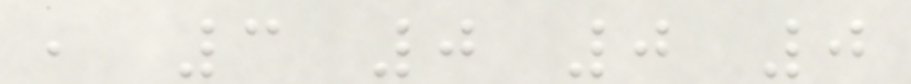, 3 0 0 0
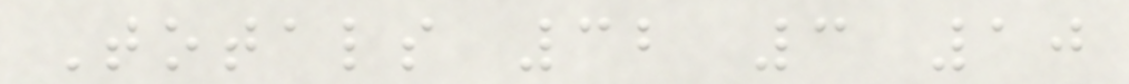Totals 32 3 10
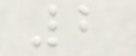2
